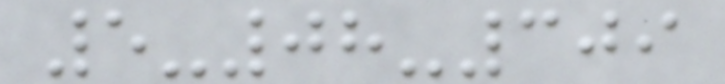5-08-309
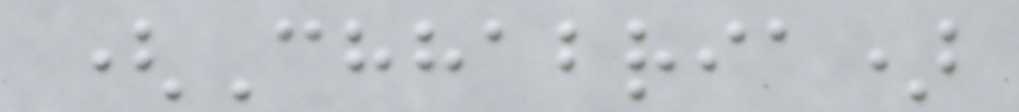(Chhabria)
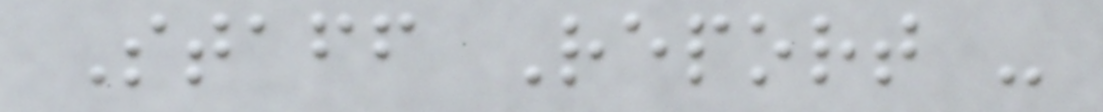Staff Report -
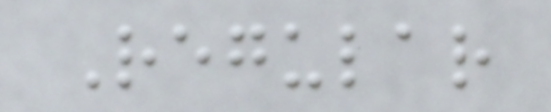Regular
